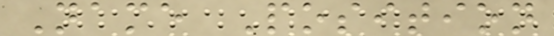Name Position
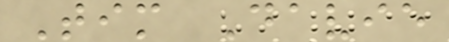Tim Davie
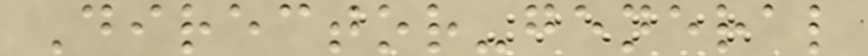Director-general
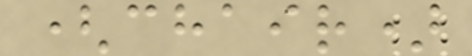(chair)
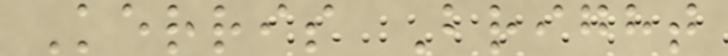Kerris Bright
